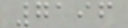7196
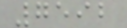7592
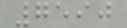7590
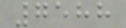7588
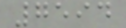7594
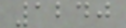1240
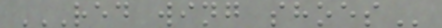RED WING SHOES
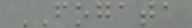FOGATA
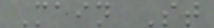Main St
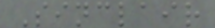Sinclair
